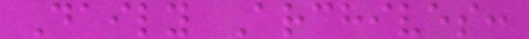Daily Archives:
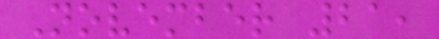November 21,
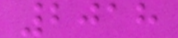2018
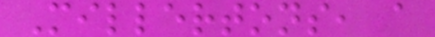Millertons, a
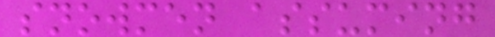snowmen assuming
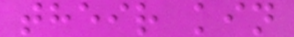their kin
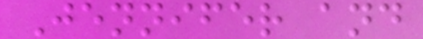Jennifer and
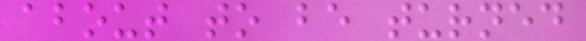about to be turned
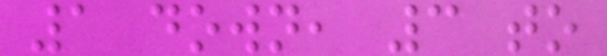1 down, 3 to
